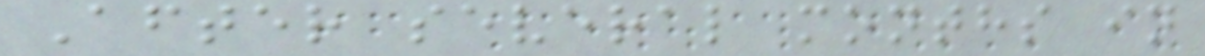After several months in
